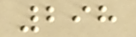298
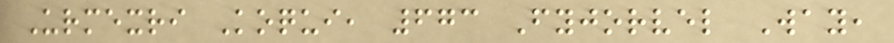Urmexri Koqui, 673 Fyjorvel Way,
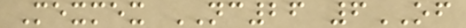Mexmex NC26 6OF
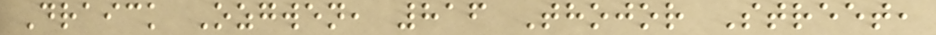Draick Ozgwen, 816 Thojor Street,
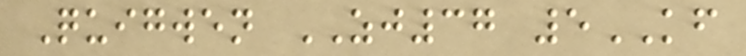Quigwen ZJ37 5KF
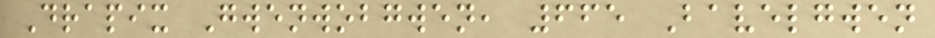Drapix Gwenwobgwen, 665 Bavelgwen
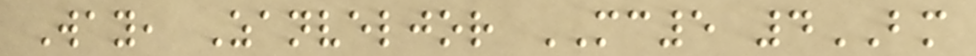Way, Zanveljor MC5 4BM
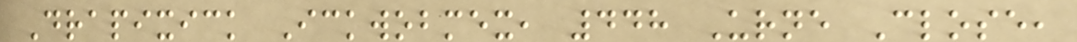Drapixick Ickwobmex, 448 Urne Close,
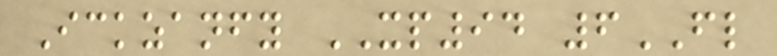Ickzanfy XP94 6FL
